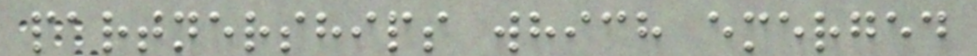partnerships which emerged
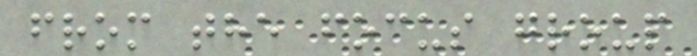from the focus group
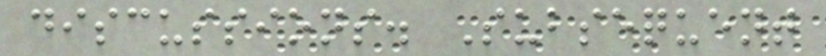discussions. Subsequent
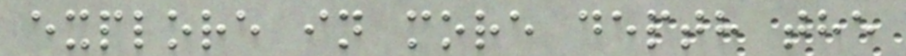explore in more depth the
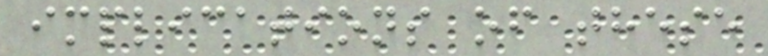implications of these
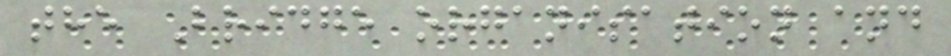the Bridge organisation and
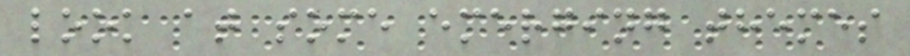look at some emerging themes
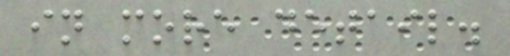in more detail.
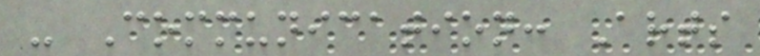- Communication: Arts
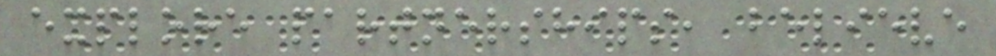explore partnerships, believe
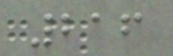216
